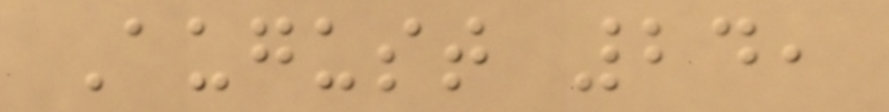August 24,
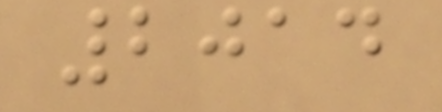2014
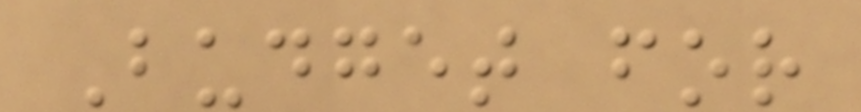Budget for
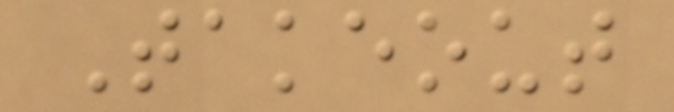Takeout
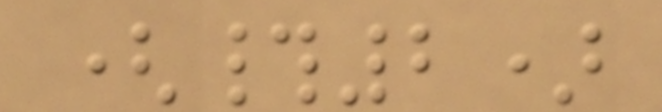(#2)
